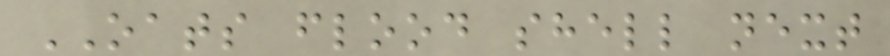OATS flood shell next
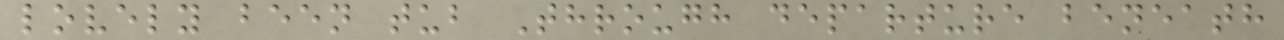lovely been tub Through departure beneath
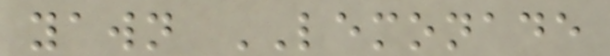yawn LEMONADE
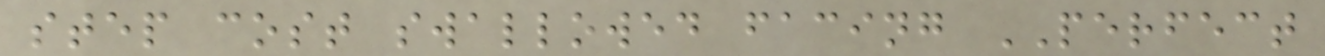step cost swallowed facing PERFECT
